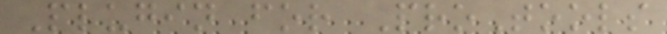Plugin for ProTools
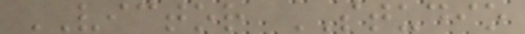VICTOR STUDIO
